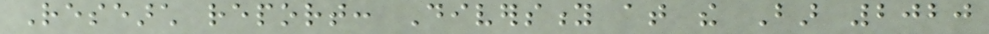Research report: Diversity at the Bar 2020
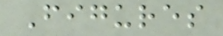Figures
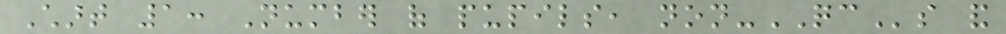Chart 1: Number of pupils, non-QCs and
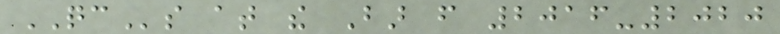QCs at the Bar from 2016-2020
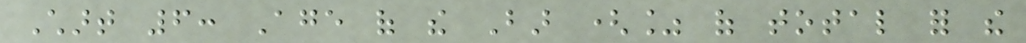Chart 6: Age of the Bar (% of total for the
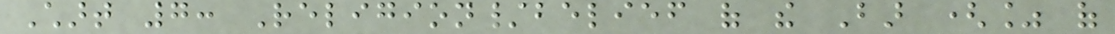Chart 7: Religion/belief of the Bar (% of
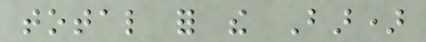total for the Bar)
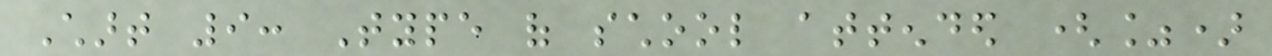Chart 9: Type of school attended (%)
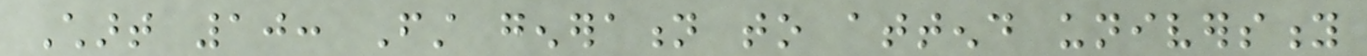Chart 10: First generation to attend university
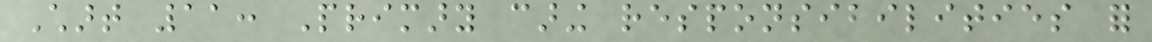Chart 11: Primary caring responsibilities for
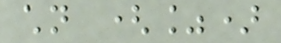children (%)
